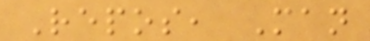Repos, Man
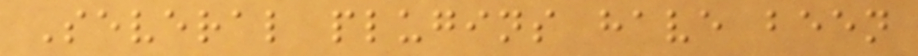Several plugins have been
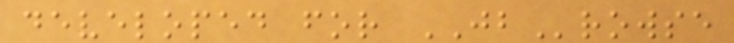developed for JBrowse
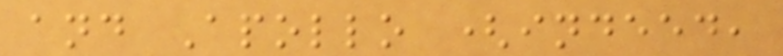and Apollo (indeed,
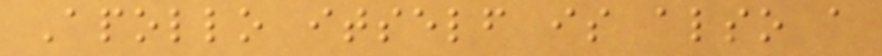Apollo itself is also a
